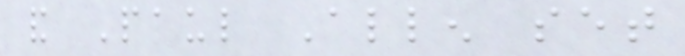and Paul Allen set
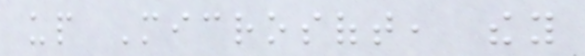up Microsoft, they
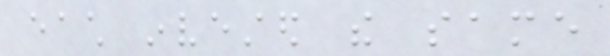each invested the same
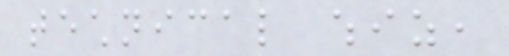technical whiz,
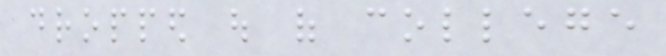dropped out of college
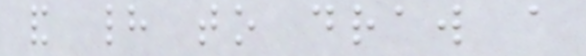and had to draw a
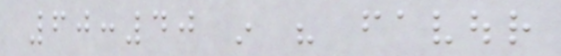60:40 in his favour
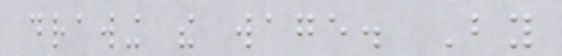drawing the wage. By
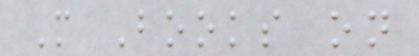More Books on
